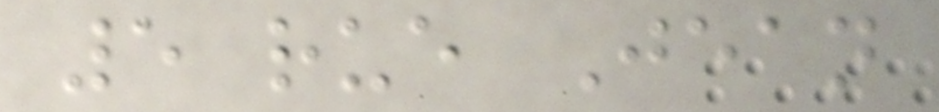5 rue Jean
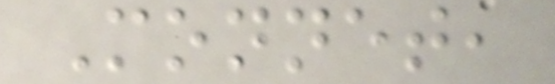Monnet,
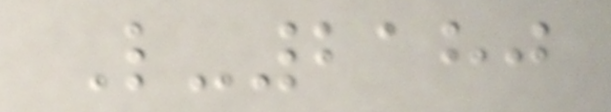L-2180
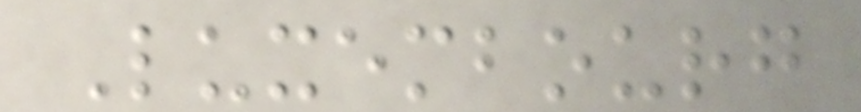Luxembourg
